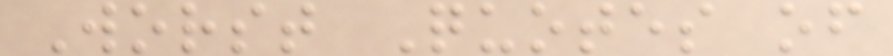Worst Quotes of
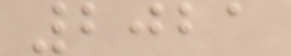2021
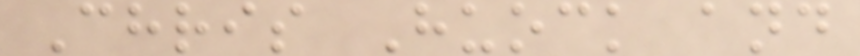Chris Huock and
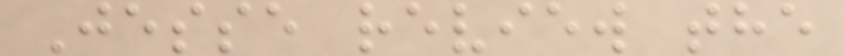Jesse review the
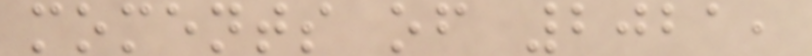moments of 2021,
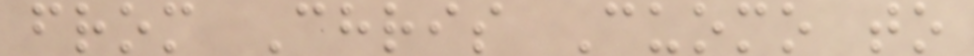from Chris Cuomo to
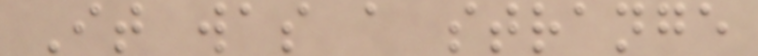It was a strange
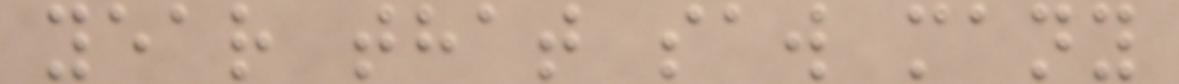year that saw many
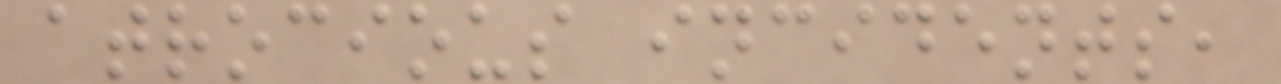atrocious incidents,
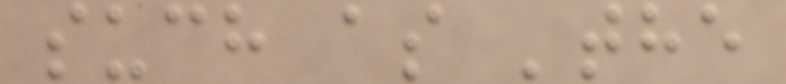such as 'the
